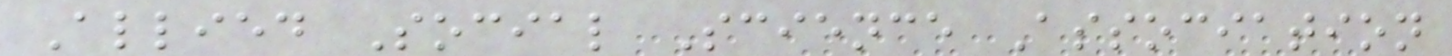Allied Social Science Association
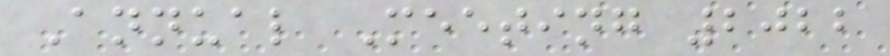Annual Meeting 2022
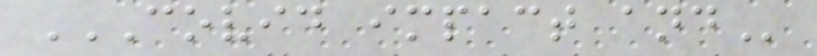COVID IMPACT AND
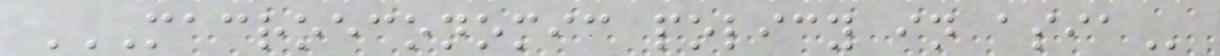MACROECONOMIC POLICY IN ASIA
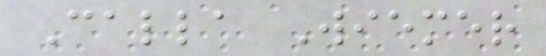Calla Wiemer
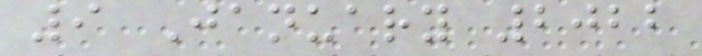9 January 2022
